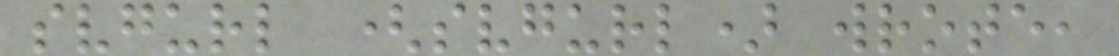svgurl (svgurl) wrote,
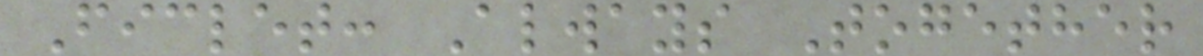Ficlet: Always Together
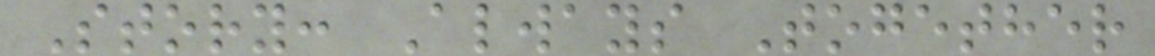Story: Always Together
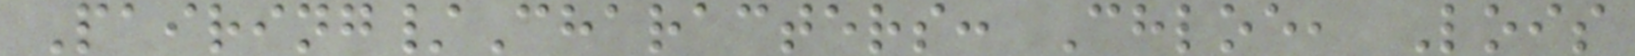Pairing/Characters: Chloe, Lois
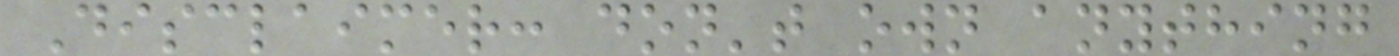Disclaimer: don't own anything
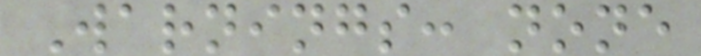Warnings: none
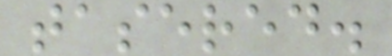tasered.
